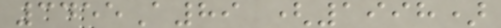3455A89 (1998)
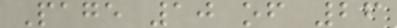Page 10 of 26
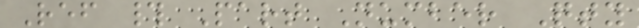Ref # Part Number Qty
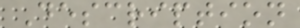Description
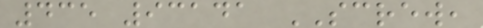435 93141 SCREW,
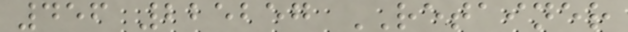456 225257 RETAINER
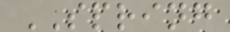SPRING
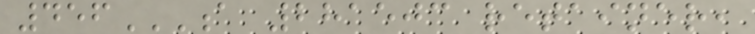456A 281503 RETAINER,
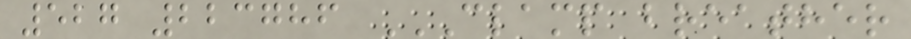527 223786 CLAMP BREATHER
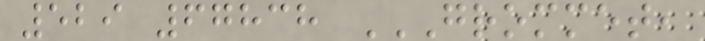529 67838 GROMMET,
